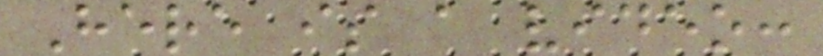Here is a video:
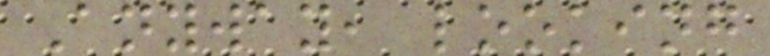Anyway, looking
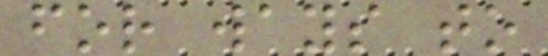for ways to
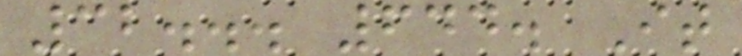32... 644. It
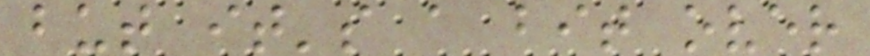but it's a bit over
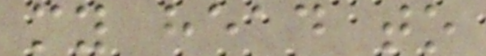my head to
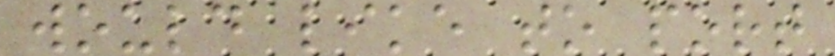would like to port
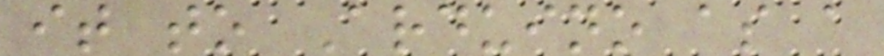it to Arduino as a
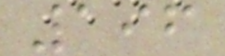196
